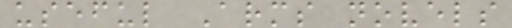useful Arms novels
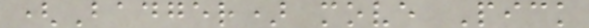(Badger) move Pick
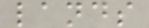lands
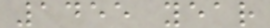1455 year
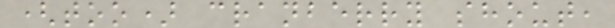(too) cranberry shout,
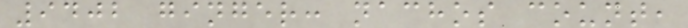9402 ginger: nachos count,
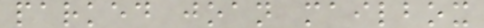parked joan mailbox
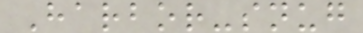Harbor-snug
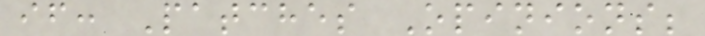if: Patches Opinions;
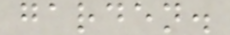garden.
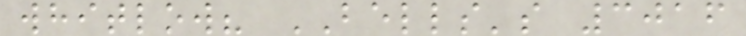whitlow? BELLS's 3016
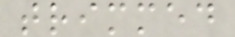trimmed
